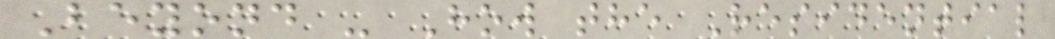Beyond - How the Residential
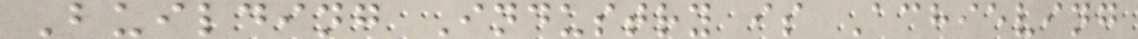Building Industry is Achieving
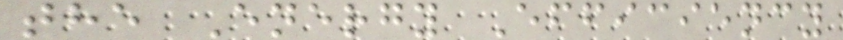the Energy Efficiency
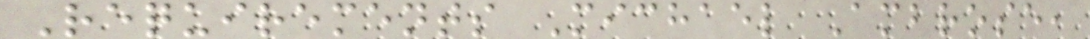Requirements Michael Ambrose,
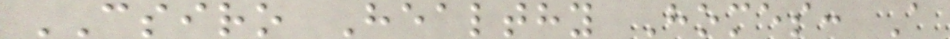CSIRO Healthy Homes: A
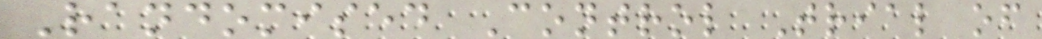Randomised Control Trial of
